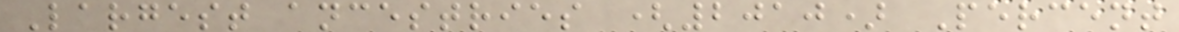Largest ancestries (2010) Percent
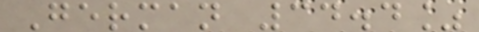German 34.4%
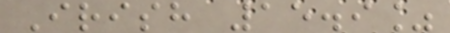Irish 15.9%
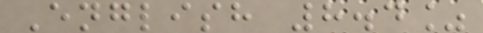English 8.4%
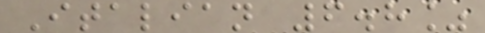Italian 6.8%
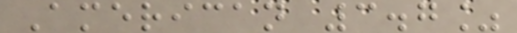American 3.7%
